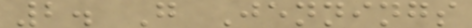2. G Jennings
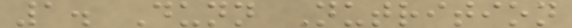1. Dunn Nutrition
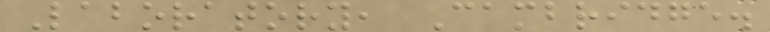Laboratory, Cambridge.
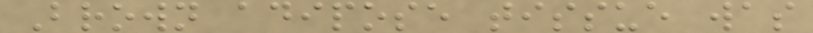Brown adipose tissue was
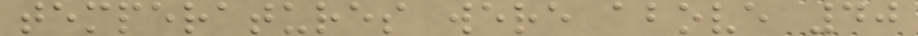temperatures were above 40
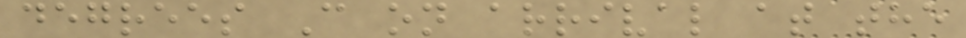degrees C on arrival at the
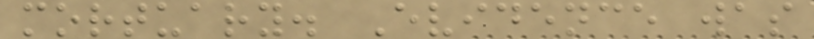mortuary. Evidence was
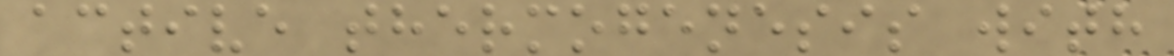active thermogenesis with
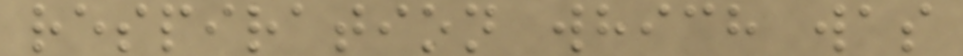respiration which was
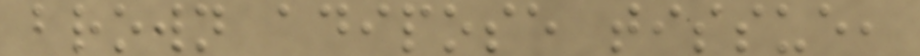brown adipose tissue,
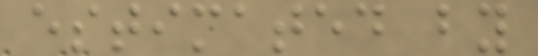estimated by
